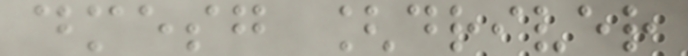dmesg [driver
